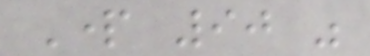Part 90 was
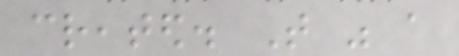created. That was a
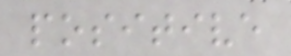positive
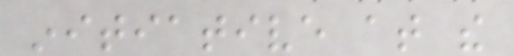initiative at the
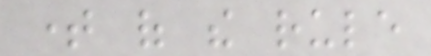time of the rule
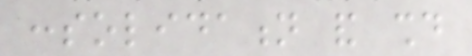consolidation and should
